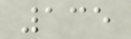135
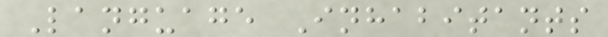Language Inhabitants
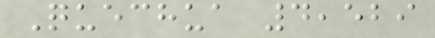Quechua 4,529
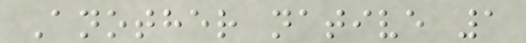Another native 1
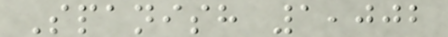Spanish 1,002
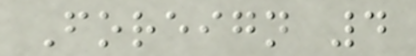Foreign 4
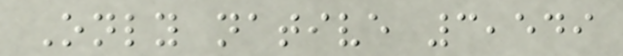Only native 3,549
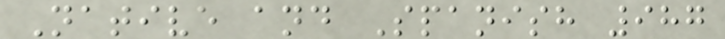Native and Spanish 987
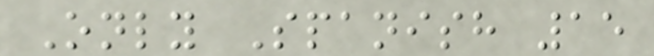Only Spanish 15
